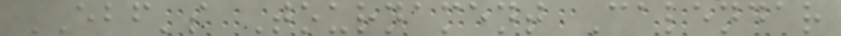EBF's Tournament Calendar
